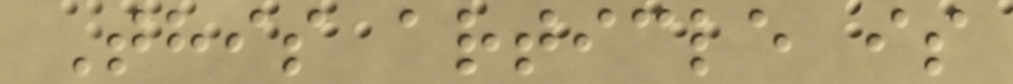This article is
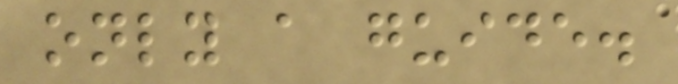only a guide.
